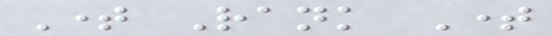Time Rank Time
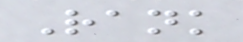Rank
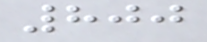800
